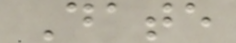Date
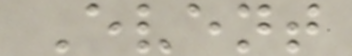Event
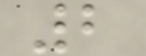2
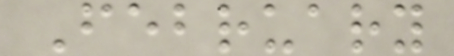February
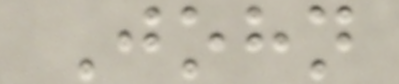John
